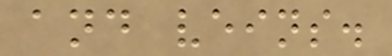and veins.
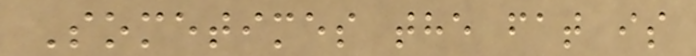Sometimes the fat is
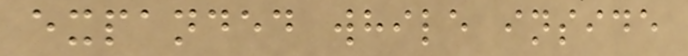expanded while inside
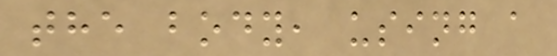the body, using a
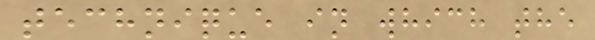technique in which the
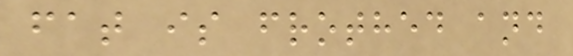fat is frothed and
